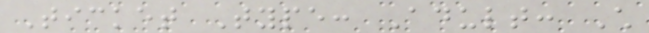Ticket Type: Adult: Child
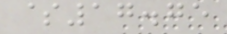$17.75
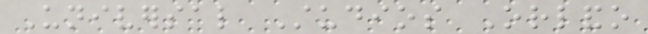Universal Studios Orlando
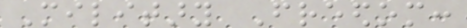Military Freedom:
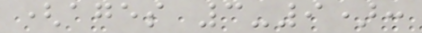(ages 3-9):
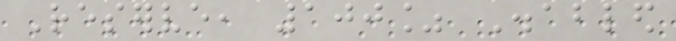Reserve, 100% Disabled
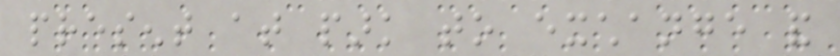present at park to exchange and
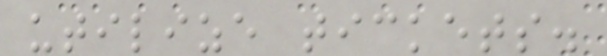utilize tickets.
